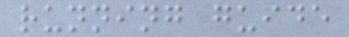running guide
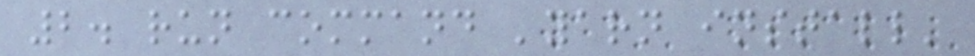2. run command 'yarn install'
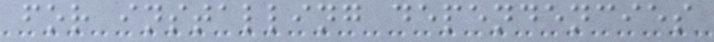for installing dependencies
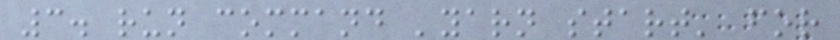3. run command 'yarn start' for
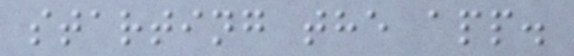starting the app.
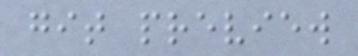git preview
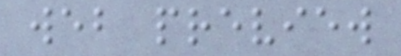web preview
